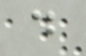d
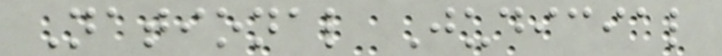National Judicial
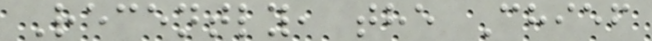Recently, the Chief
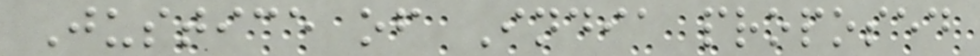Justice of India proposed
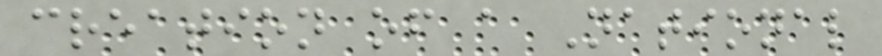creation of a National
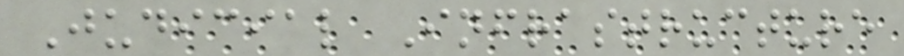Judicial Infrastructure
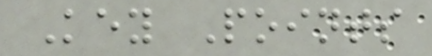Key Points
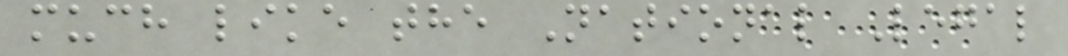much like the National Legal
